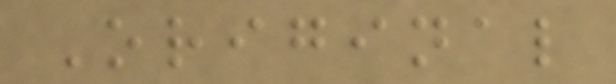Original
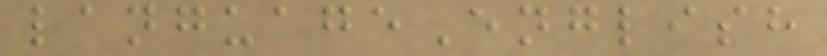languageEnglish
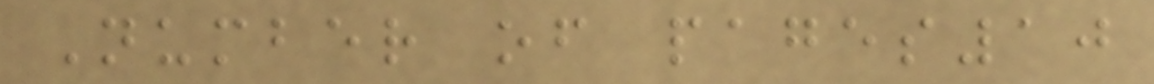Number of pages10
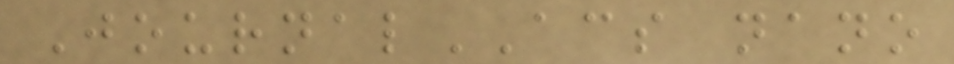JournalACS nano
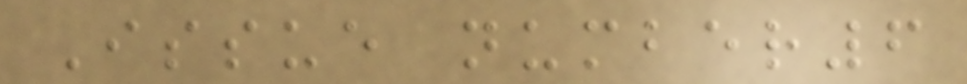Issue number6
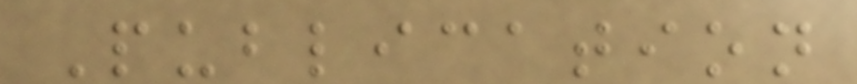Publication
